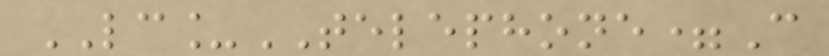LC_TELEPHONE=C
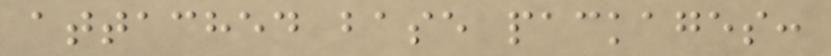attached base packages:
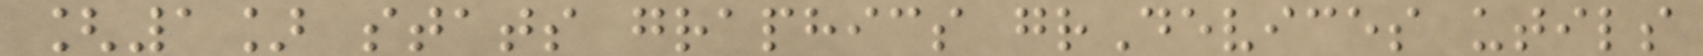[1] stats graphics grDevices utils
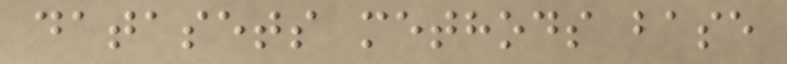datasets methods base
